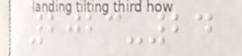2023-24
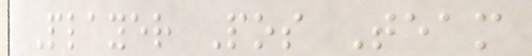Player Pos Team
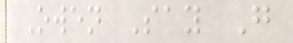Owen Say G
